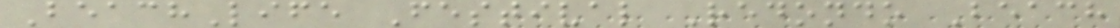BeachLife Festival Redondo Beach
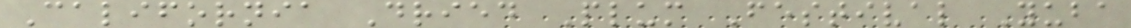California Dried Plum Festival Yuba
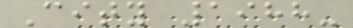City 1988-
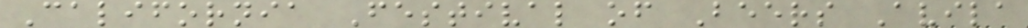California Festival of Beers Avila
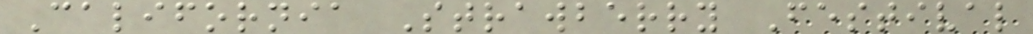California Strawberry Festival
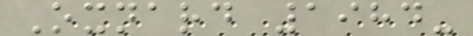Oxnard 1984-
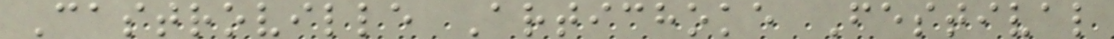Castroville Artichoke Festival
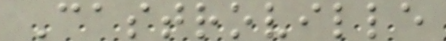Castroville
